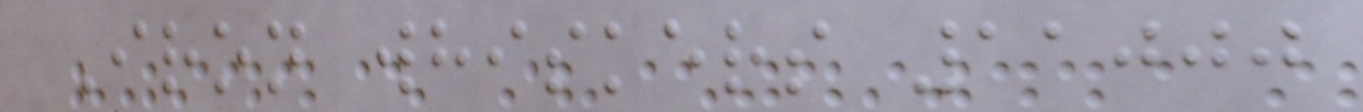Iron whiskers 11000
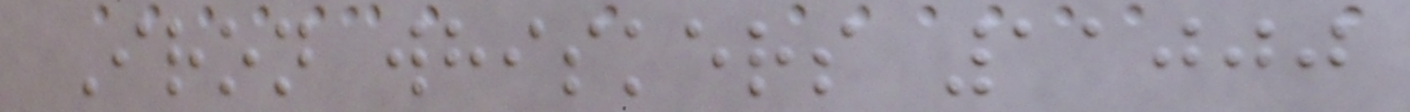Iron whiskers 11000
